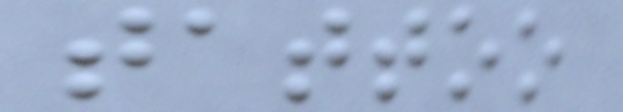tattoo
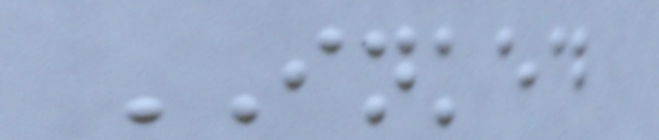INKED
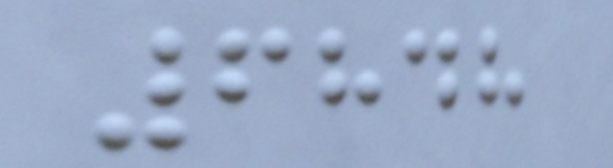6848
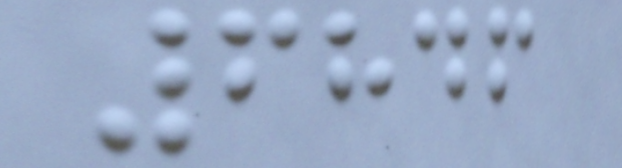6846
